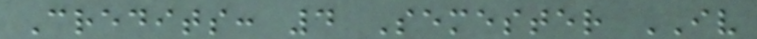Credits: 4 Semester IV
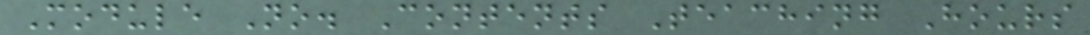Module No. Contents Teaching Hours
